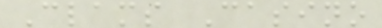Clams Casino
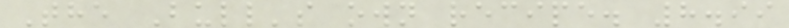The Bull's own recipe. 8.99
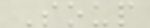Soup
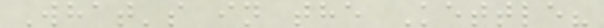What's in the Kettle?
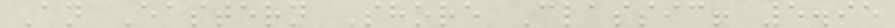An Eastern Shore Classic! 5.95
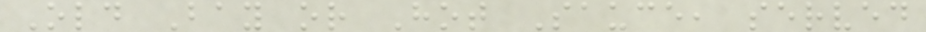Old Bay or Hot Sauce, served
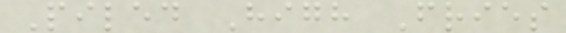Piled High Fries
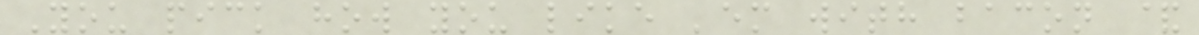You pick how you like 'em with bacon &
